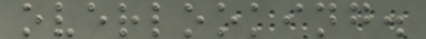overlooking.
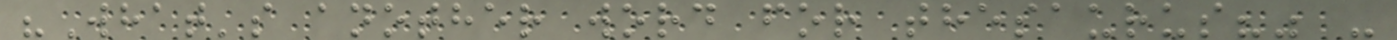"What's another word for thesaurus?" -
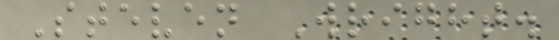Steven Wright.
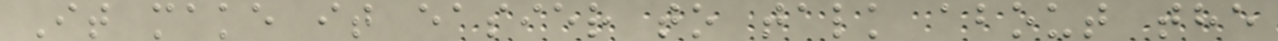It make it easier to talk about the
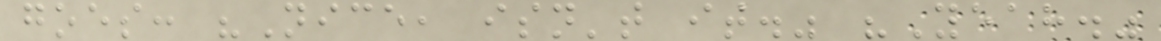goes: "Nice, isn't it." "Yeah."
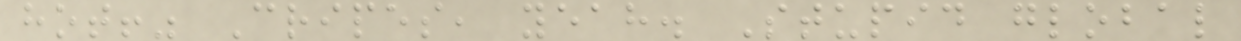hot!" Cripes, yeah. Stupid global
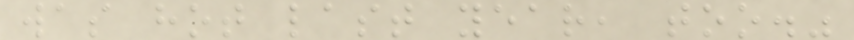was hot last year, too."
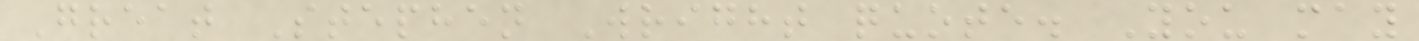Great Stephen Wright quote. You may
